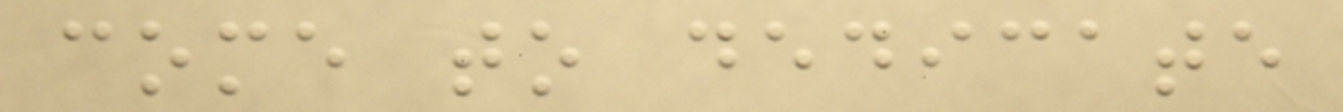come to dedicate
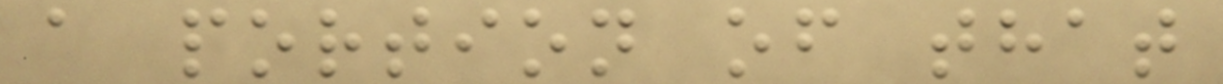a portion of that
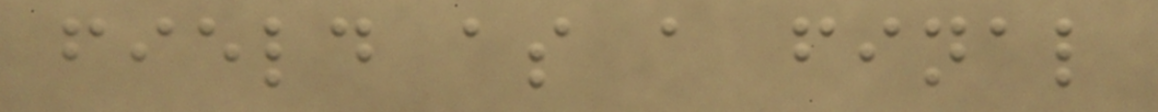field as a final
